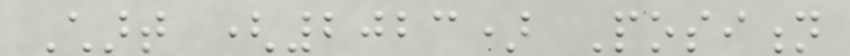Chart (2023) Position
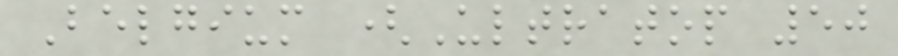Belgium (Ultratop 50
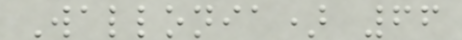Wallonia) 66
